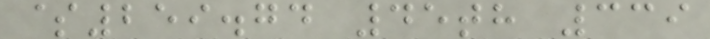$259.74 45th 339
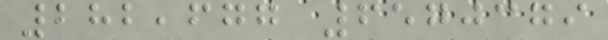282,677 6570379
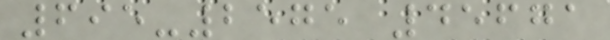695-2575 45671
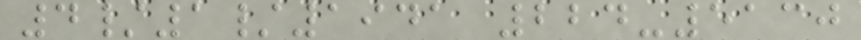4/1/1941 224-5130
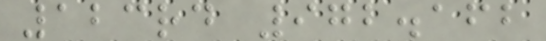123rd 972.162
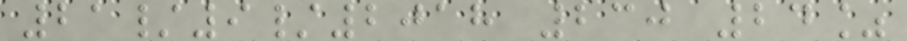21/9/2018 230 24%
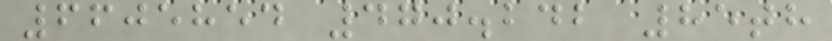6605854 470.242 85th
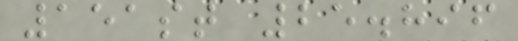151st 25.896
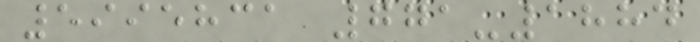5995831 771-1884
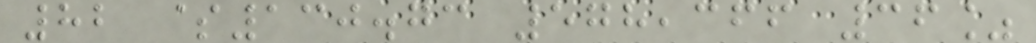82 $130.73 578,366 36%
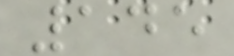145
